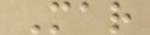Mar
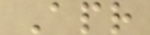Apr
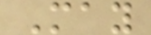May
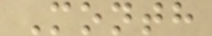Month
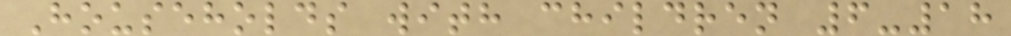Households with children 6-18
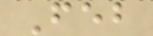Feb
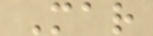Mar
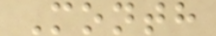Month
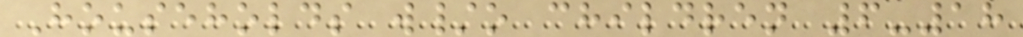Households w/o children 6-18
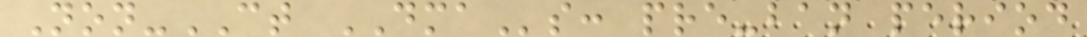Non-CT DMAs: pre-ban period
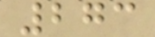273
